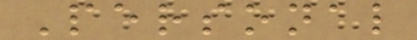Personal
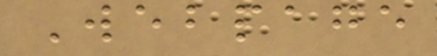Webpage
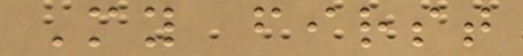My first
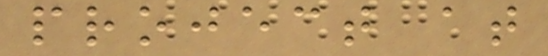project at
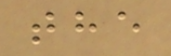the
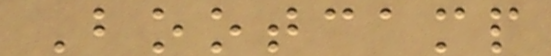Bootcamp
